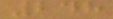248
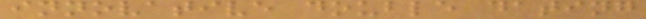innovative double dating
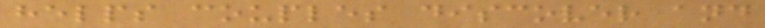helps couples discover and
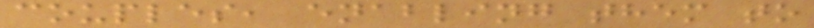couples, enabling them to
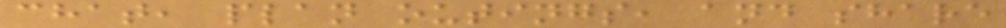chat, plan outings, and share
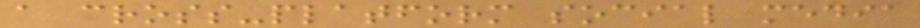a cross-platform social media
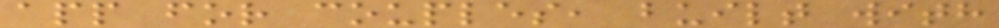app for couples, built with
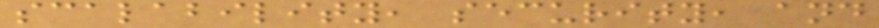scalability, security, and
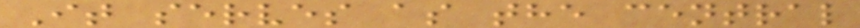It serves as the central
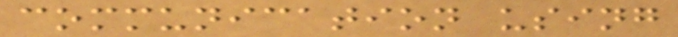communication using
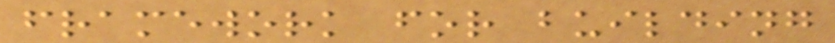framework for building
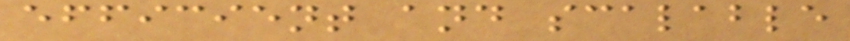efficient and scalable
